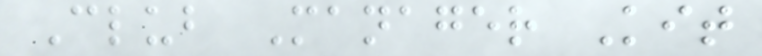Club Manager Kit
